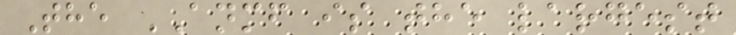The ANMF is the largest
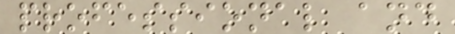professional and
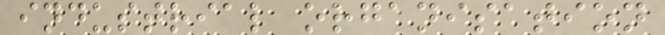industrial organisation
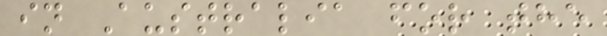in Australia for the
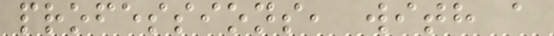professions, with a
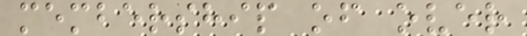membership of over
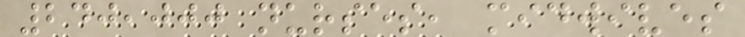240,000 nurses, midwives
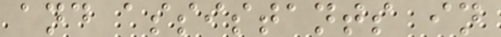and assistants in
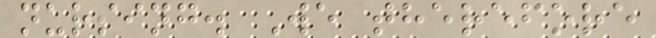nursing. We therefore
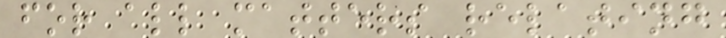for all matters relating
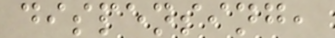dispensing,
